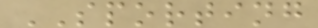SPORTING
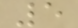5
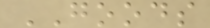GOODS
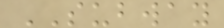SUBWAY
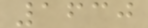1630
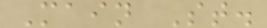Main St.
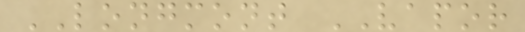LONGMONT VAPOR
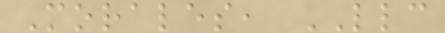Morales, LLC
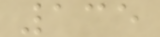135
